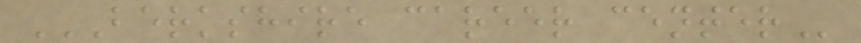BERKSHIRE CAREER CENTER
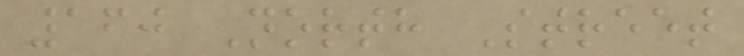160 North Street
